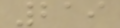219
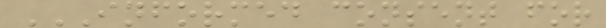INFORMED CONSENT FOR
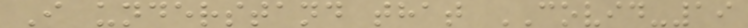I understand that COVID-19
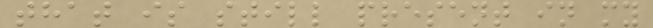that is still present in my
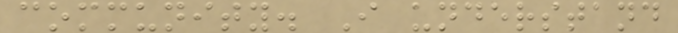community. I understand
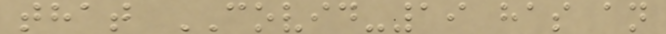that COVID-19 has an
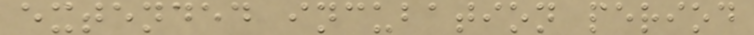extended incubation period
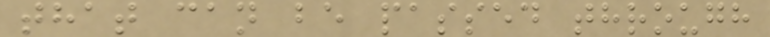that can be passed through
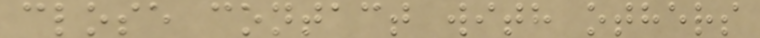close contact with others
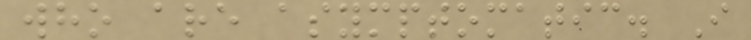who are asymptomatic. I
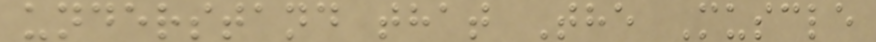understand that The Muscle
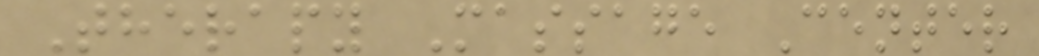Therapy Massage Center
